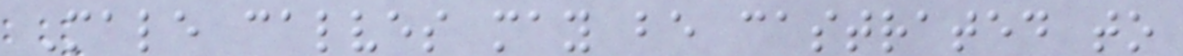Male calves may be castrated to
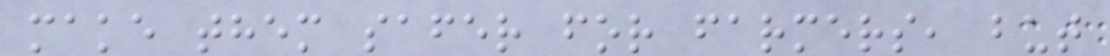make them safer for farmers, but
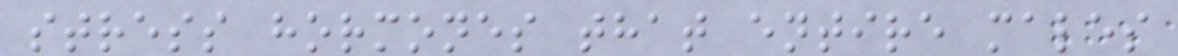stress hormones that entire males
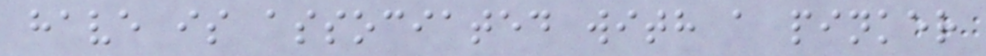have is associated with a pinker
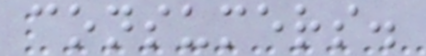consumers.
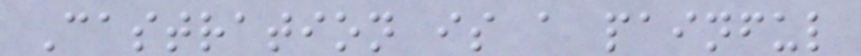Castration is a painful
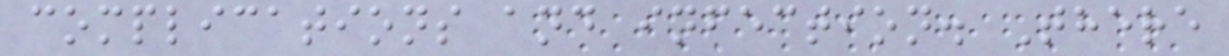complications and infection. There
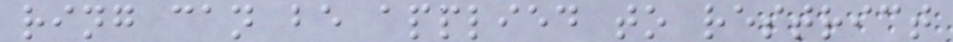ring can be applied to restrict
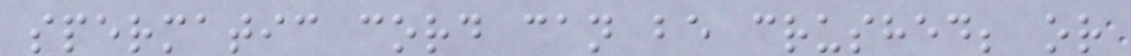spermatic cord can be crushed; or
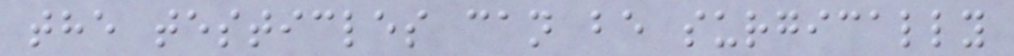the testicles can be surgically
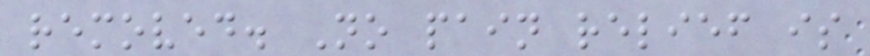removed. No pain relief is
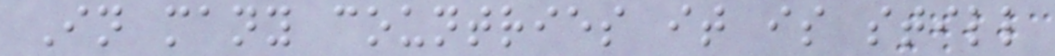In many countries it is still
